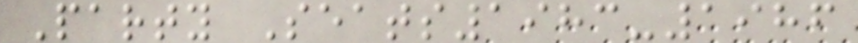Party Seats1983-1986
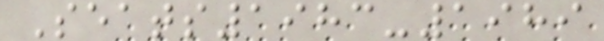Seats1983-1989
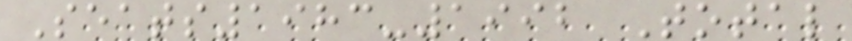Seats1983-1992 Total
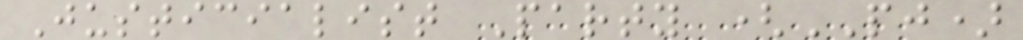Justicialist Party (PJ)
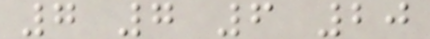7 7 6 20
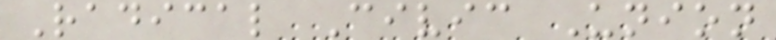Radical Civic Union
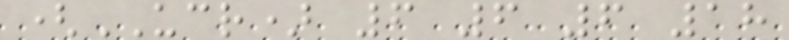(UCR) 6 6 6 18
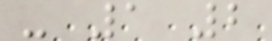- 1 2
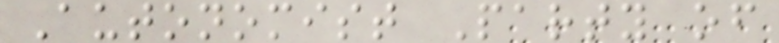Autonomist Party of
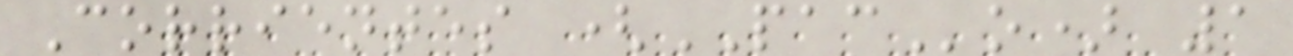Corrientes (PACo) 1
